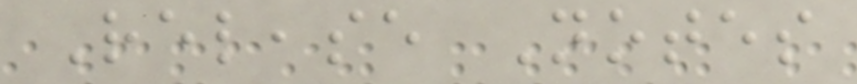Release Notes
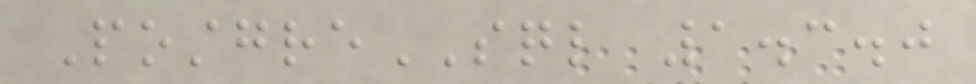PostgreSQL 1.3.0
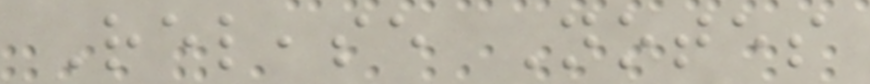Release Notes
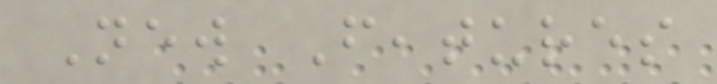New Features
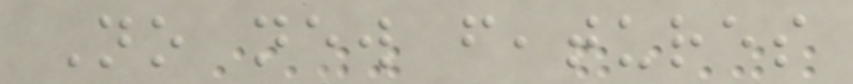No new features
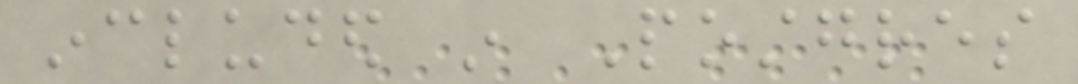included in Postgres
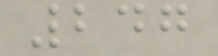247
